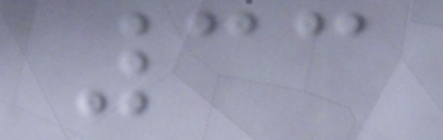33
